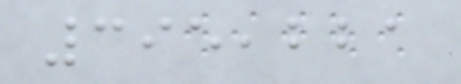395,221
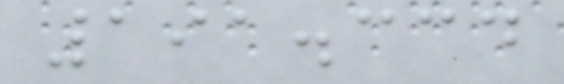191.334
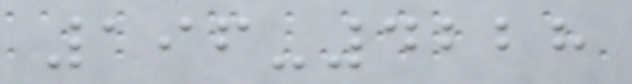196-4228
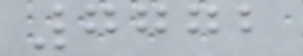7772
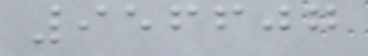956607
